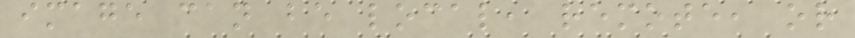image can be local, remote, or
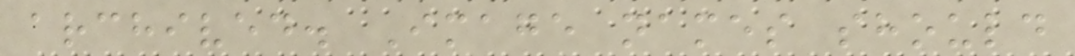archived. Image names should
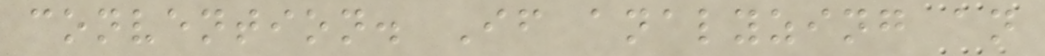convention. If analyzing an
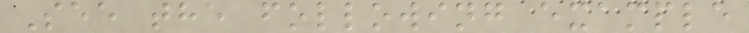See the following example
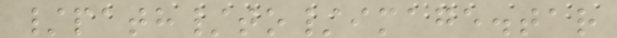/path/to/image.tar
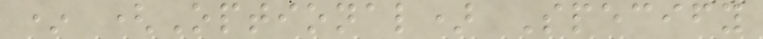* (Optional) Specify
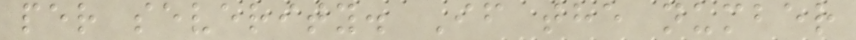per severity. If the number
